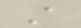A
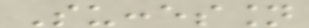Succession
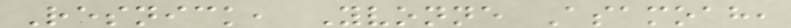Resnick, Yvonne Asamoah,
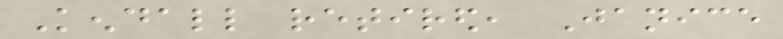Kendall retired, Janice
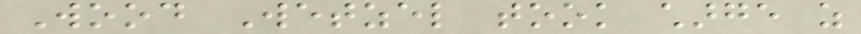Wood Wetzel took charge as
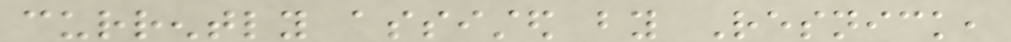currently assisted by Resnick,
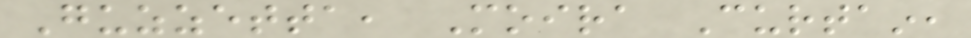Guzzetta, Moira Curtain,
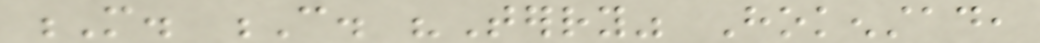M. C. "Terry" Hokenstad,
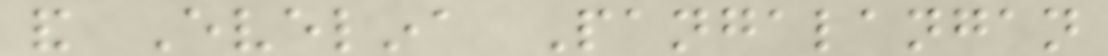and Evelina Pangalangan
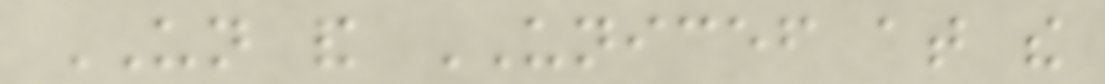UN and UNICEF at the
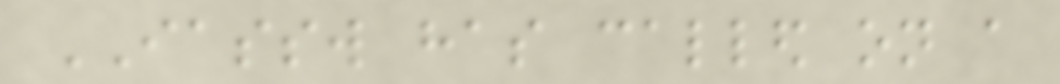IASSW has called on a
